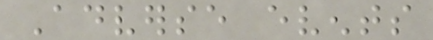Adverse events
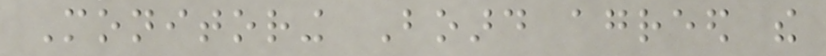Monitoring Board agreed the
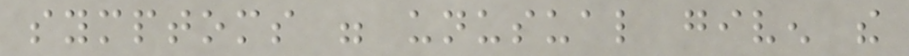symptoms were unusual given the
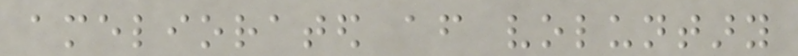ameliorated after voluntary
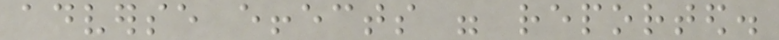adverse effects were reported.
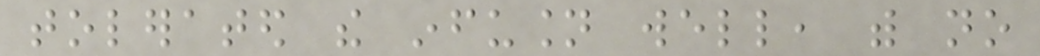tolerated the infusion well, with no
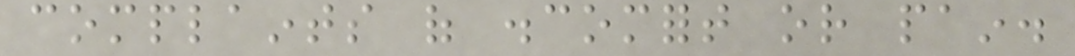complaints of discomfort or pain.
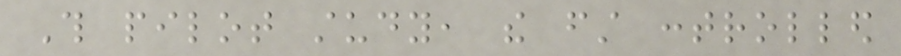This pilot study, the first controlled
